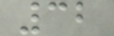32
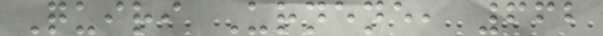Quiri Urnene, 662
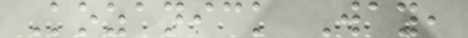Kozanick Way,
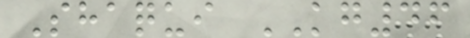Shaqui KG46
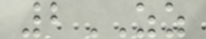2ZZ
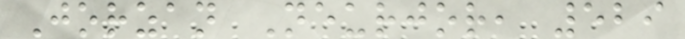Jorzan Neurjor, 529
